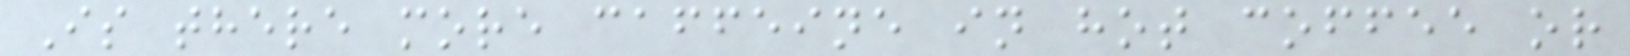Is there more caffeine in hot coffee or
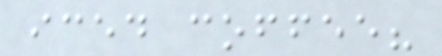iced coffee?
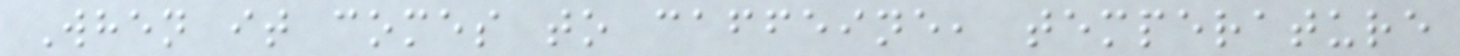When it comes to caffeine, temperature
